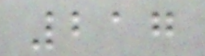217
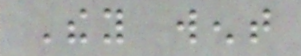They went
